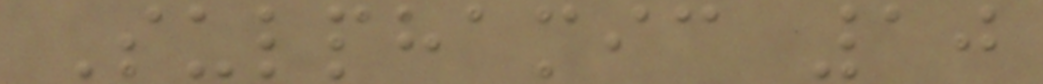Sulphamic 10
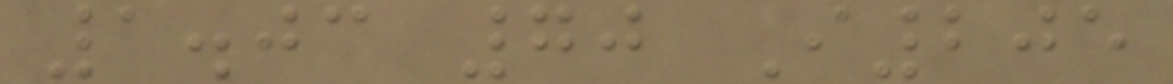1.03 70 I205
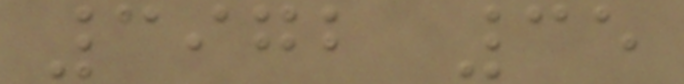3972 35
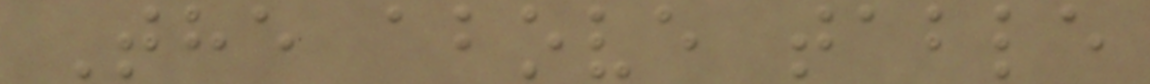The above table
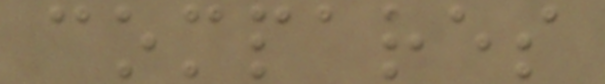compares
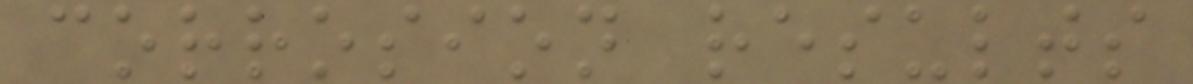corrosion results
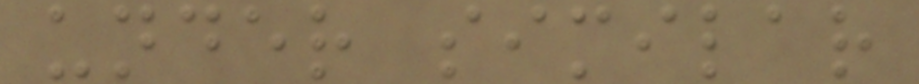under similar
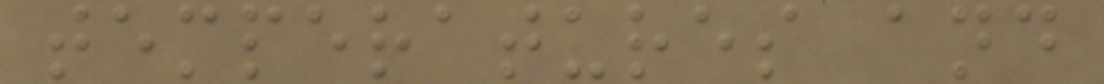temperatures and
